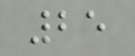25
